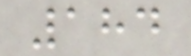184
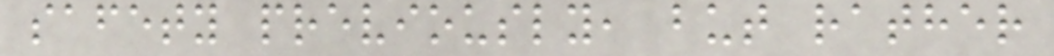safety previously, but rather
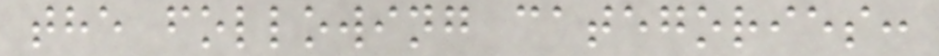the following categories:
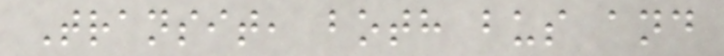Transit, both bus and
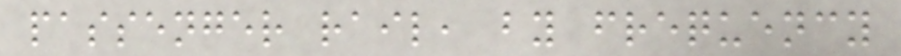passenger rail, by frequency
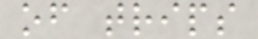of trips
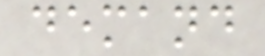demand
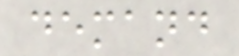demand
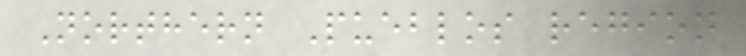Northern Pueblos region
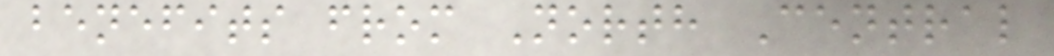benefits from North Central
